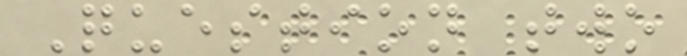Question two
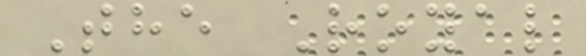The Royal
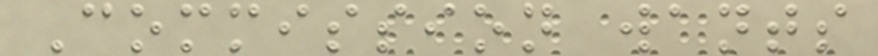Commission wants
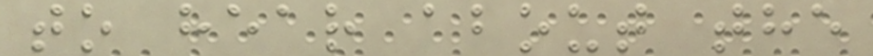to hear about the
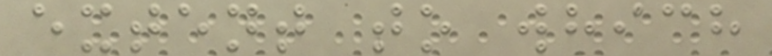extent to which
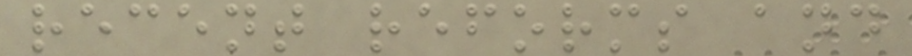recent reforms and
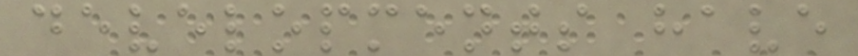developments have
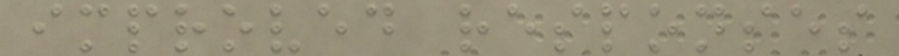improved responses
